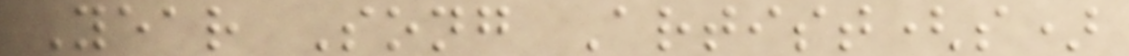Year Song Artist(s)
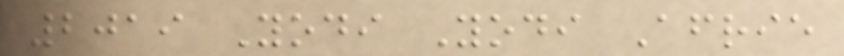2019 Yodi Yodi Afrie
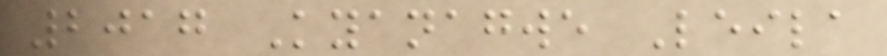2017 Kyanagwe Leila
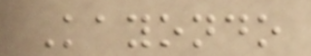Kayondo
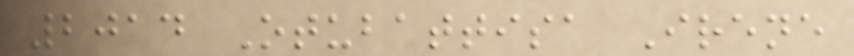2014 Otubattisa Irene
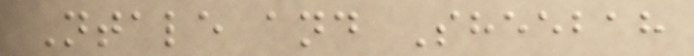Ntale and Sheebah
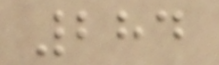284
